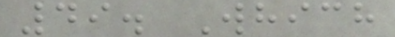49. Which
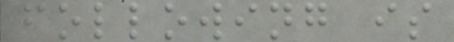following is
